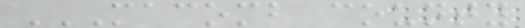MACOMB COUNTY
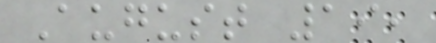August 19,
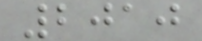2010
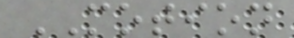MOTION
